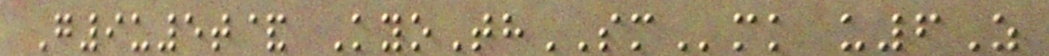G9u5t& KyoThSMmk u6Z
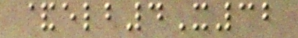&elb4X32
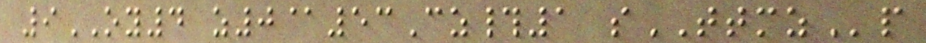9OY4 z0@53Cz#1 sTTMZp
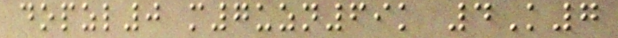dopzl0 m7uzn69k 4K7
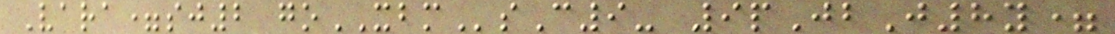Vara=sj2 goXBMsC9- 9pJbJ8y=
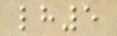lh5
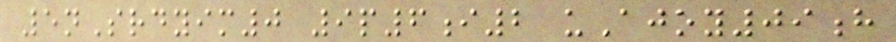5nSrdyim0 9p6i2 uAjoy09h
